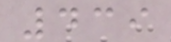439
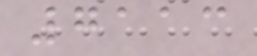7113
